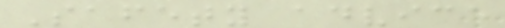Safety advice
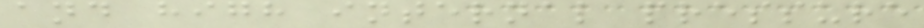and high internal pressure
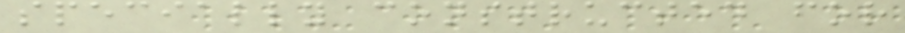specially constructed for
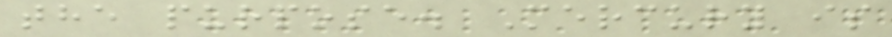the purpose. Mercury is
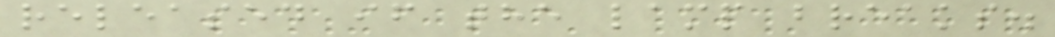released if the lamp breaks.
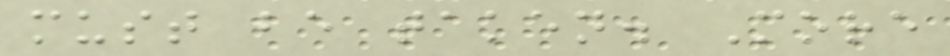must be taken. More
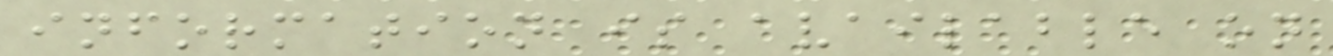information is available on
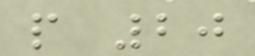p 20
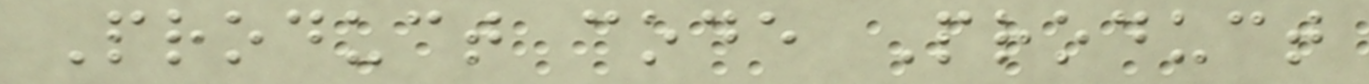Product code Product
